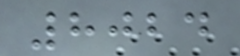8024
